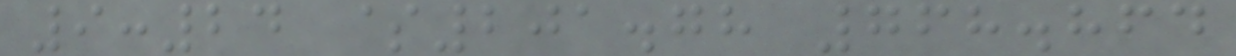9:24 $201.78 768.864
